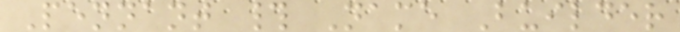Pennant # Name Builder
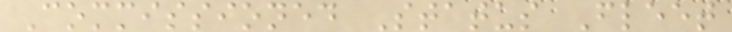Commissioned Status Fleet
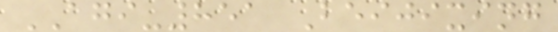AGI-851 Beijixing
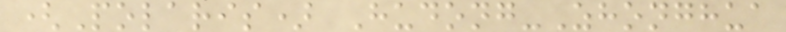(Polaris) Hudong-Zhonghua
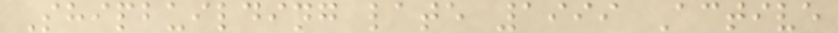Shipbuilding late 1999 Active
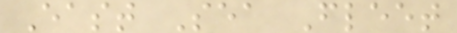East Sea Fleet
